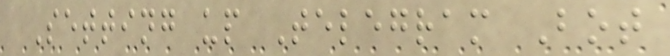Setting up Telegram Bot
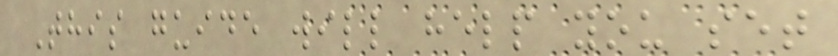This guide will help you set
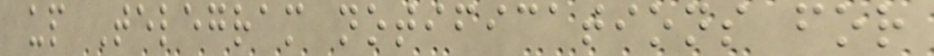up Telegram notifications for
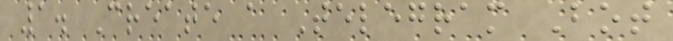1. Create a Telegram Bot
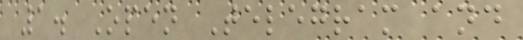1. Open Telegram and
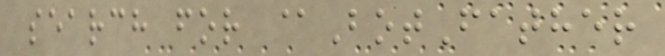search for @BotFather
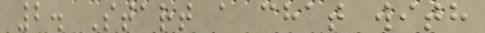2. Start a chat with
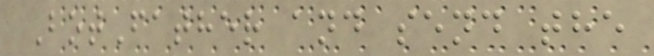BotFather and send the
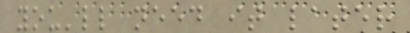you'll need it later
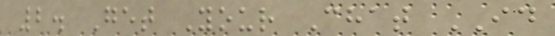2. Get Your Chat ID
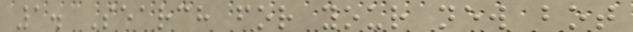1. Search for your new bot
